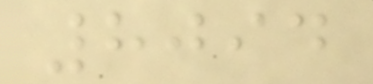8094
